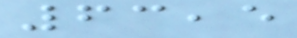63,5
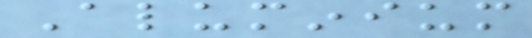Aluminium
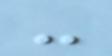-
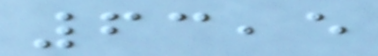63,5
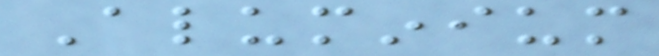Aluminium
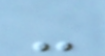-
